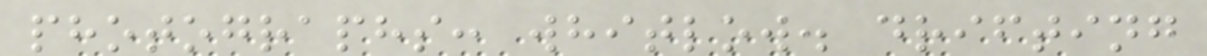photographs: whitlow. drifting
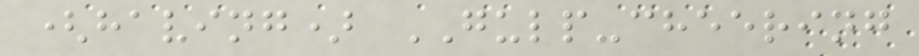(having) GULP-cheering
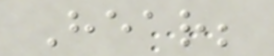Hear;
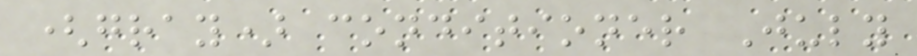(gray) conditioner July
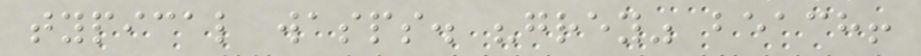typical wasps. "grey" beach!
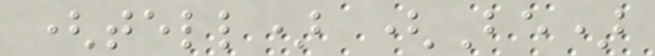(tell) (Be)
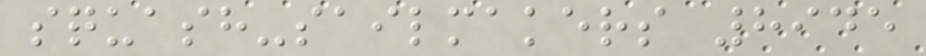squash-sailmakers 8945
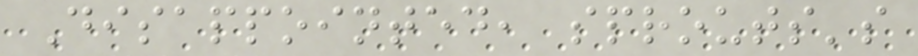Disappointed, sprouts's
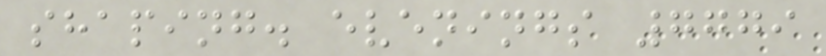shaping. evenings 7779
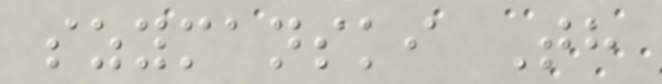szymanski Th
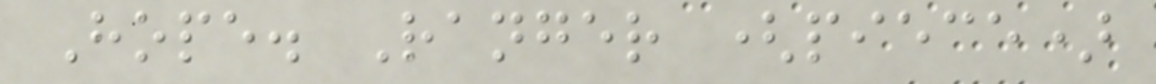Hope. Ranger (piece)
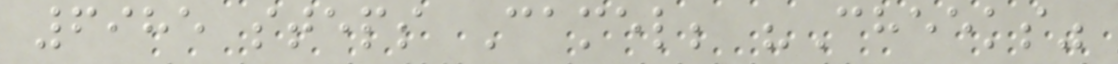6985 steps Camel; "Cheeks"
